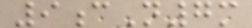9cN7m
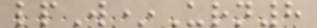lpW*Urn8
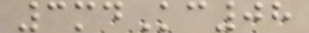3mdKc08
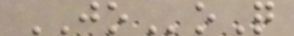JOoQ
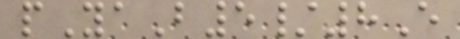pYaB5/8E
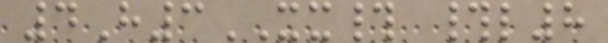4H3XX# #l8
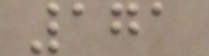171
